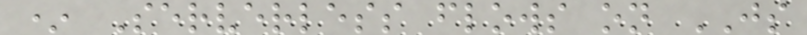* Serverless flows on JS
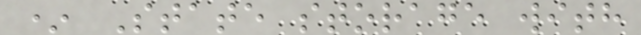* State storage with
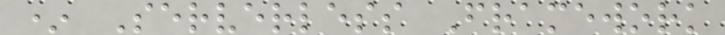* Serverless Framework
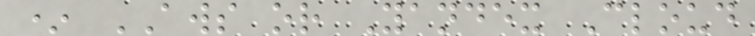* AWS or Yandex Cloud
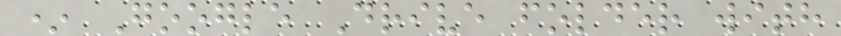* Google Drive folder with
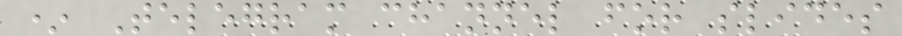* Telegram channel for slides
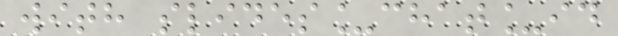with slides_chat_id
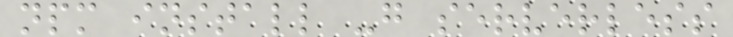npm install -g serverless
